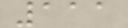111
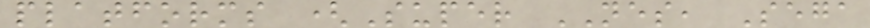platforms (Super NES, Sega
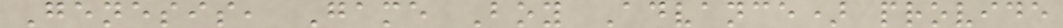Genesis, Game Boy Advance) provide
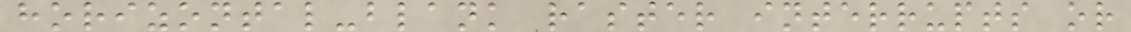horizontal-blank raster interrupts or
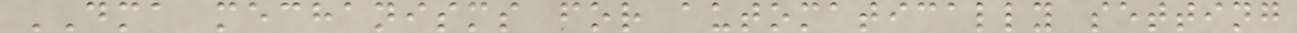DMA mechanisms for automatically setting
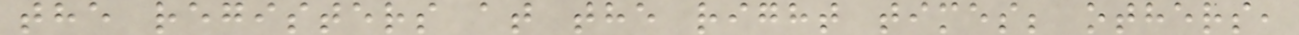the registers at the right times; others,
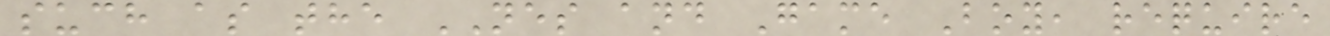such as the NES and Game Boy, require
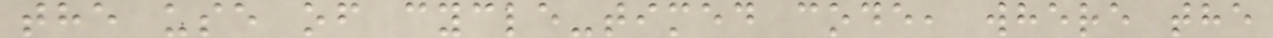the use of cycle-timed code, where the
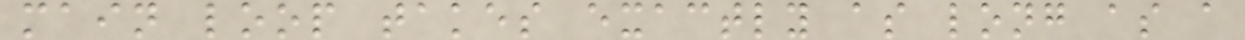main loop takes exactly as long as a
